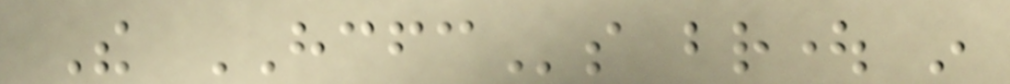The HCFCs brought in
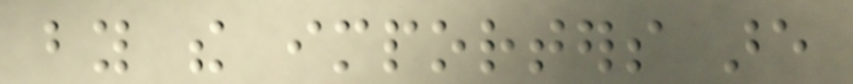by the importers are
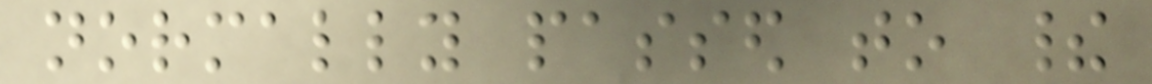normally passed to their
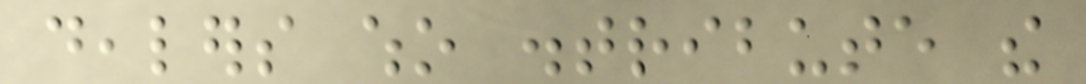dealers who distribute the
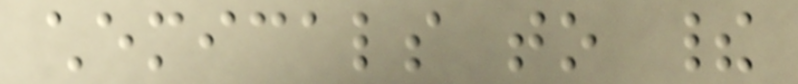chemicals to their
